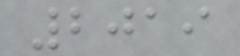2019
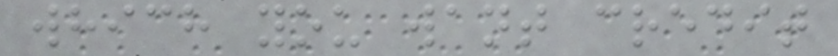which you want credit
